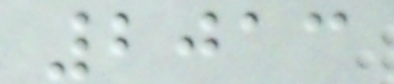2013
